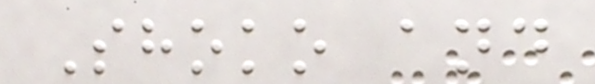Shoko and
